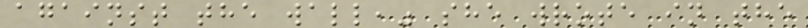against the wall," she wrote in the
